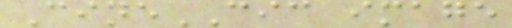CineCIC image
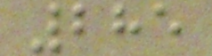285
